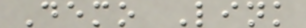Demo Link
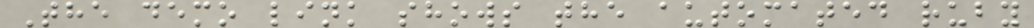The demo link shows the automated ruby
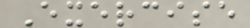Exercise
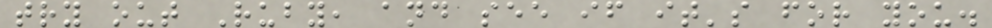try out Ruby, and see if it's for you.
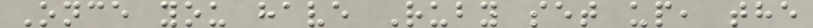Once you have Ruby set up, the
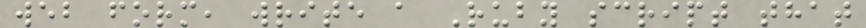web form, write a Ruby script that
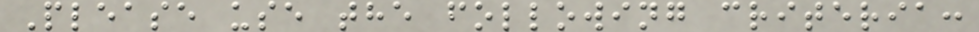Please use the following criteria:
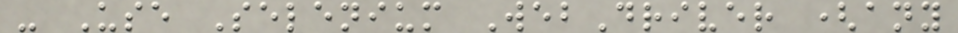- Use Selenium WebDriver (any
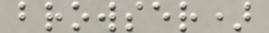browser)
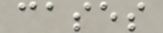cases
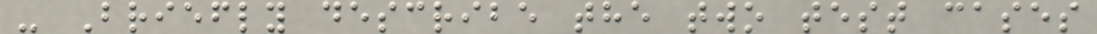- Briefly describe the two test cases
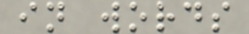in words
